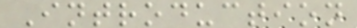Introduction
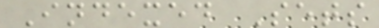Indexed Sets
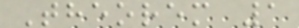Theorem 1
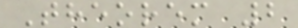Theorem 2
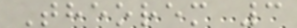Theorem 3
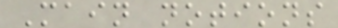Main notions
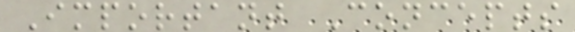Important Concepts
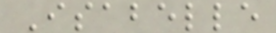Isabelle
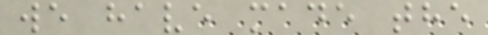we have made the
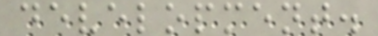development.
